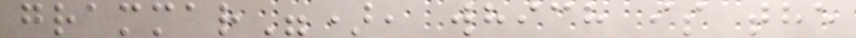grammar"), which is the
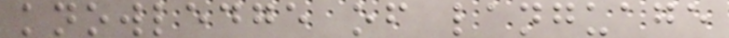knowledge of language
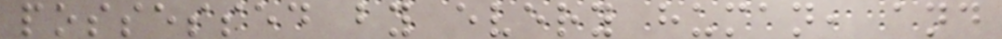possessed by every human, and
